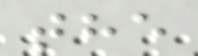the
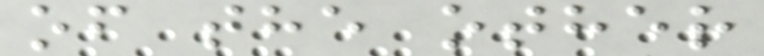of the other
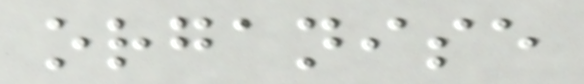organise
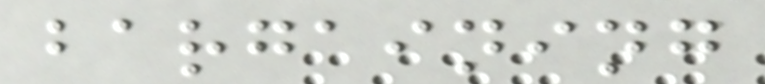bargaining
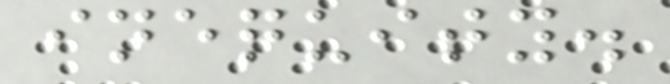inequity.
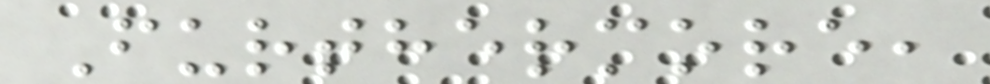Furthermore,
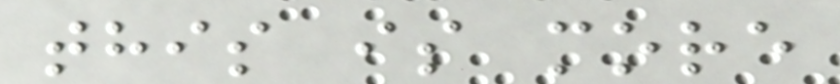this is more
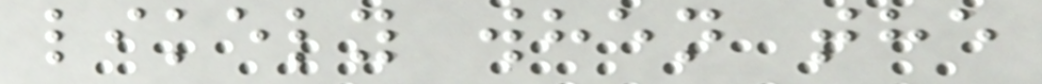likely when the
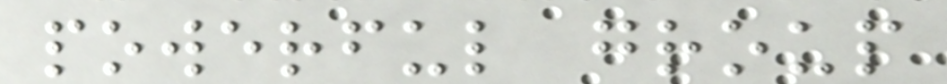powerful group
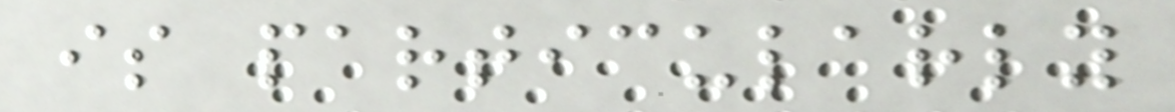is particularly
